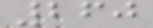260
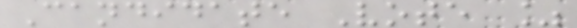Candidate Vote %
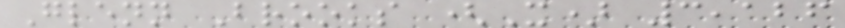Glenn Brooks (X) 3,126
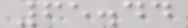65.44
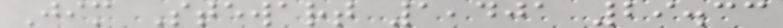Jim Stewart 1,401 29.33
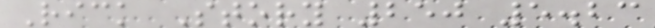Rick Story 250 5.23
